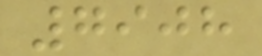7908
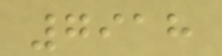7918
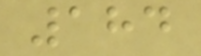184
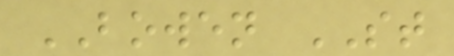BOWEN ST
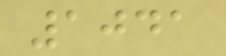1041
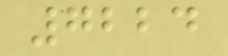7224
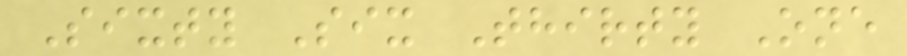Sixty Six Thirty One
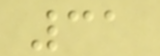31
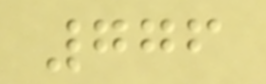776
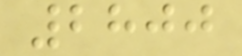2800
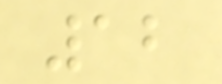12
